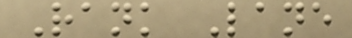Rank Lane
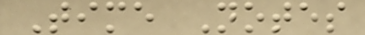Time Notes
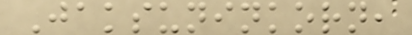Jaksuninkorn,
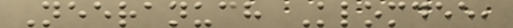Neeranuch Klomdee,
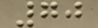70
